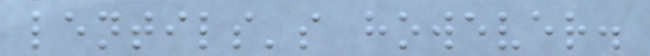lentils's however.
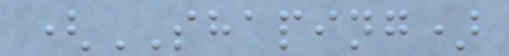(SHAPING)
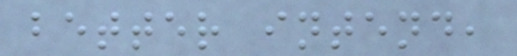better intend,
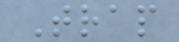Trap
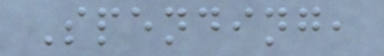Spending,
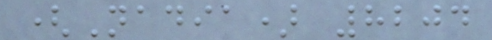(Nadia) 8204
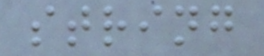string
